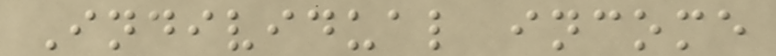Individual income
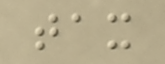tax
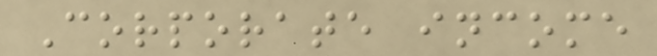Corporate income
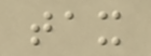tax
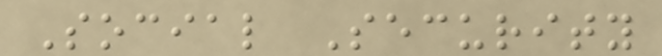Social Security
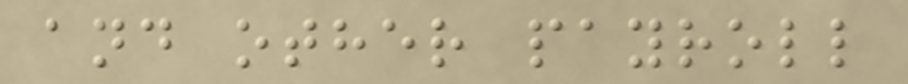and other payroll
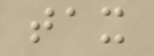tax
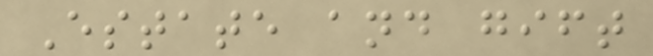Estate and gift
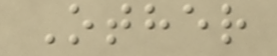Other
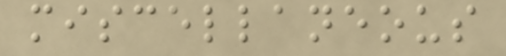miscellaneous
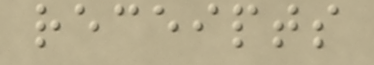receipts
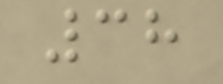38
